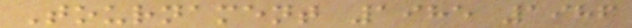Tournament 1985 1986
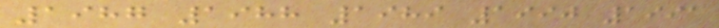1987 1988 1989 1990 1991
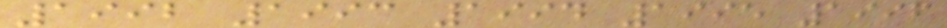1992 1993 1994 1995 1996
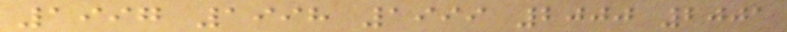1997 1998 1999 2000 2001
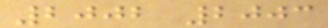2002 2003
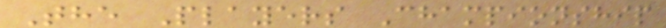The Players Championship
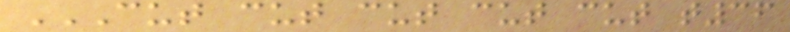CUT CUT CUT CUT CUT T36
